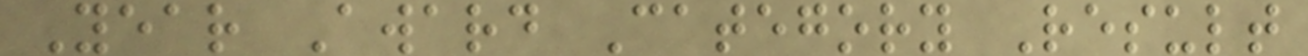Year Award Category Result
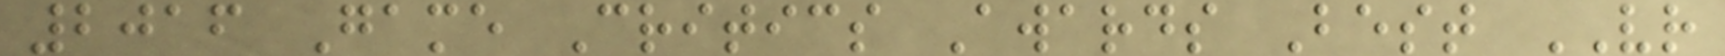2016 Game Critics Awards Best VR
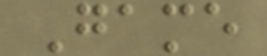Game
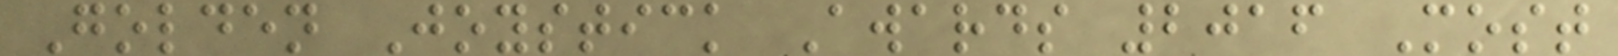Golden Joystick Awards 2016 Most
